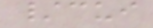/cui
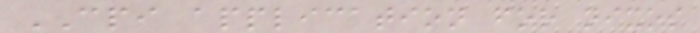CPI application for nixos
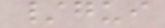/gui
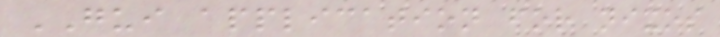GUI application for nixos
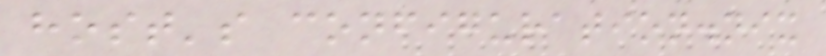host's configuration.nix
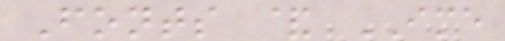Fonts & IME
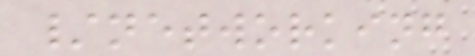/networking
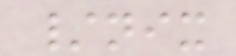/nix
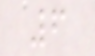6
